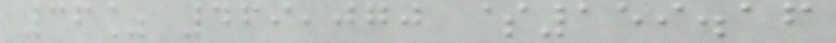36% 469,070 $159.16
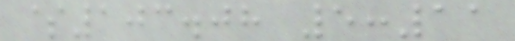$103.08 5:11
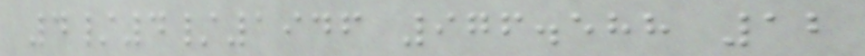4/4/1946 976.588 12
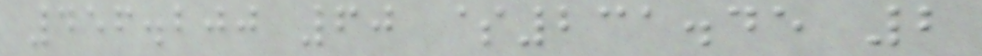456.200 60 $231.45 2
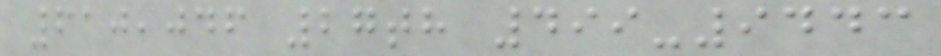610,046 27th 499-9443
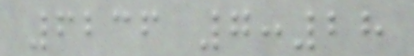6236 7:28
